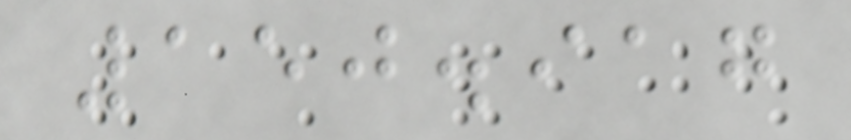150.917
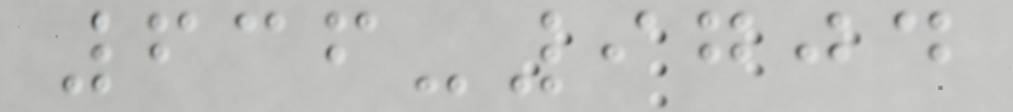636-9704
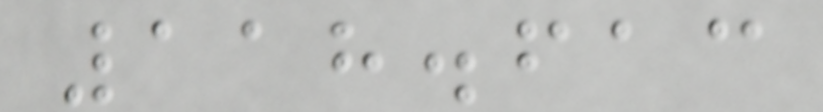118.613
